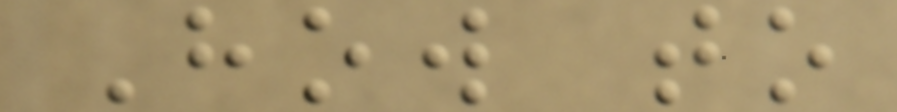How to
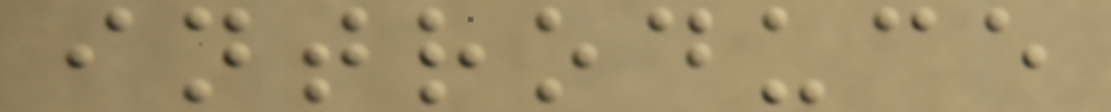introduce
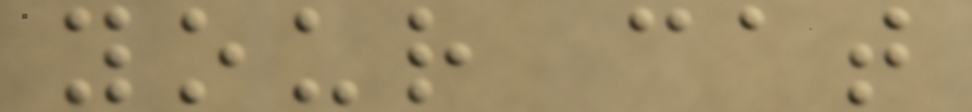your cat
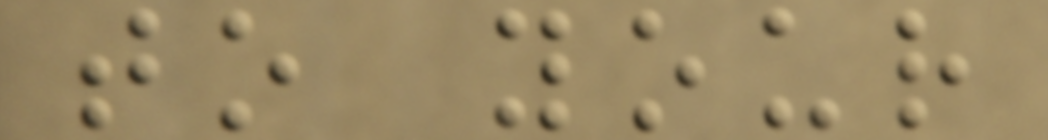to your
